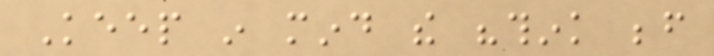Keep in mind the "think before
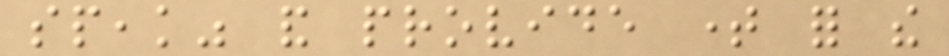speak" and provide time for the
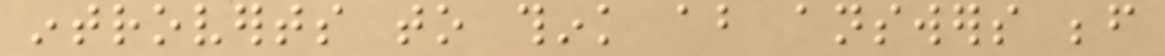introverts to think about answers before
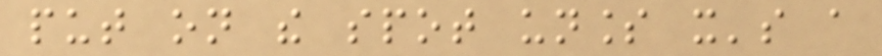put on the spot unless it's a
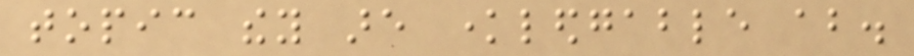topic they are knowledgable about.
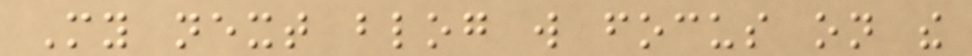My next blog will focus on the
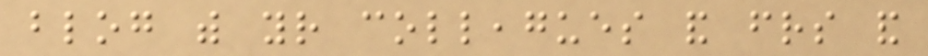blog with your colleagues and friends and
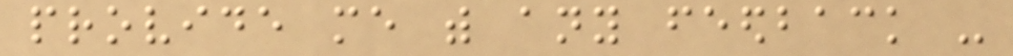provide me with any feedback -
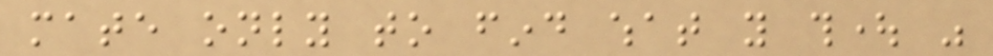mate only to find what you thought was
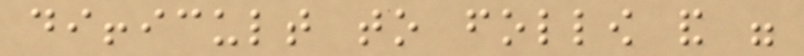difficult to follow and were
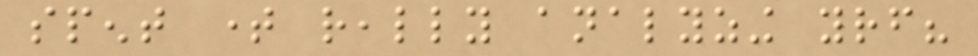spent time really analyzing yourself?
